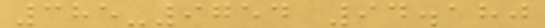385-9754 94.180
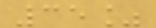35%
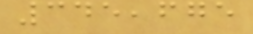345,675
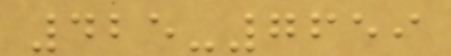425-7659
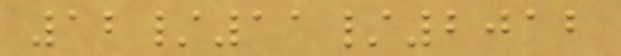12/11/2012
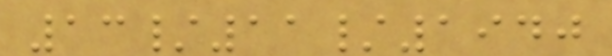13/11/1940
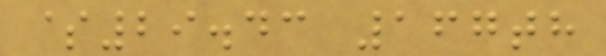$29.43 167th
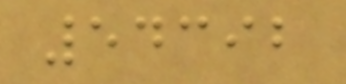54392
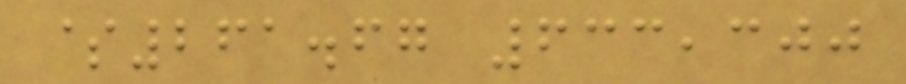$261.67 633,300
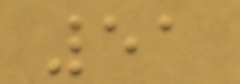51
